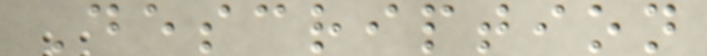Description
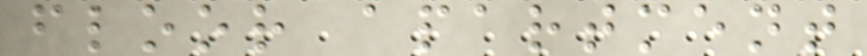floor apartment
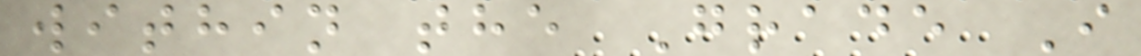within the Grade I
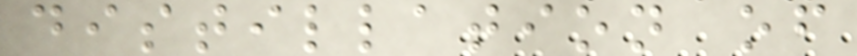distillation of
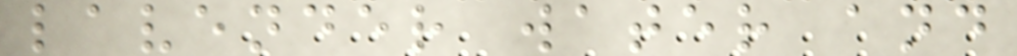lavender water and
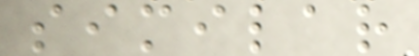similar
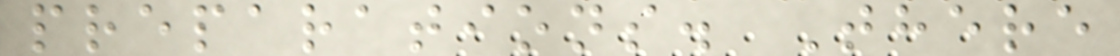preparations. There
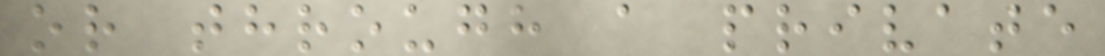or through a private
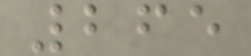265
